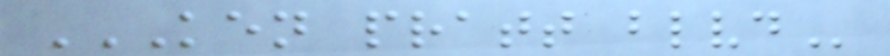KEN PRATT BLVD
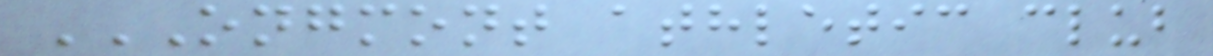ONGMONT ATHLETIC CLUB
